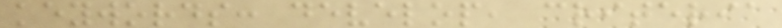keywords: develop, criteria
